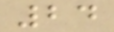24
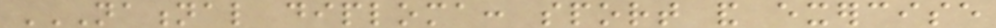NATIONAL DIPLOMA: SPORT AND EXERCISE
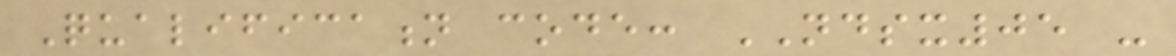Qualification code: NDSX05 -
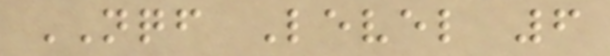NQF Level 6
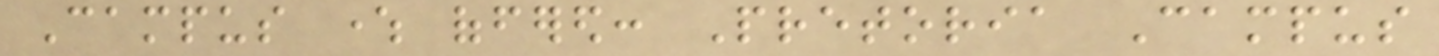Campus where offered: Pretoria Campus
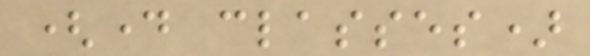(day classes)
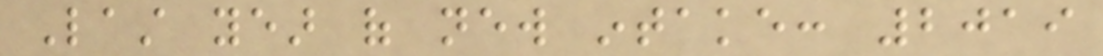Last year of new intake: 2019
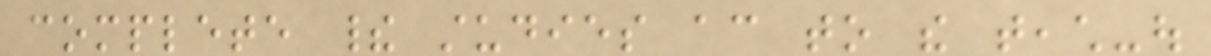complete their studies according to the teach-out
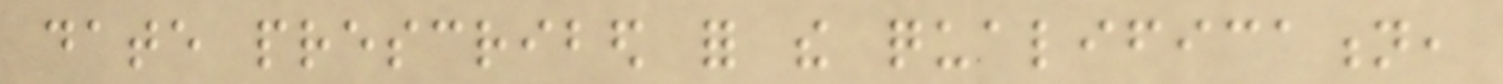date prescribed for the qualification,
